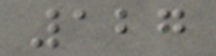127
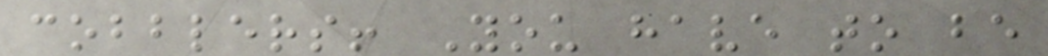cobblers! You have to be
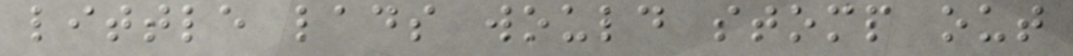little lads would stomp out
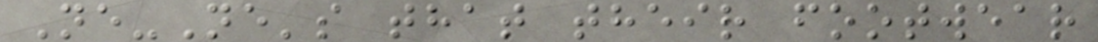Ne-Ne's that their footwear
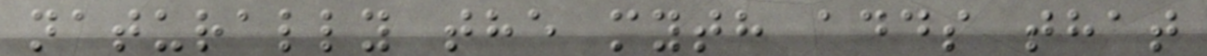naturally the myth adds that
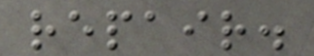repair.
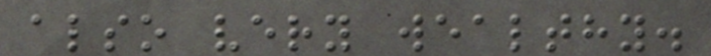also very wealthy.
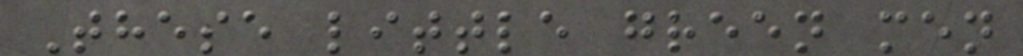These little green men
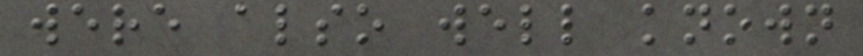were also well known
